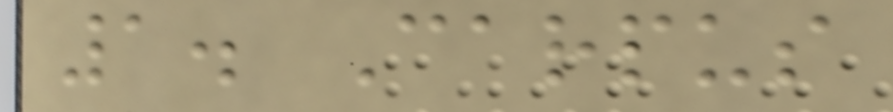1. Carpus
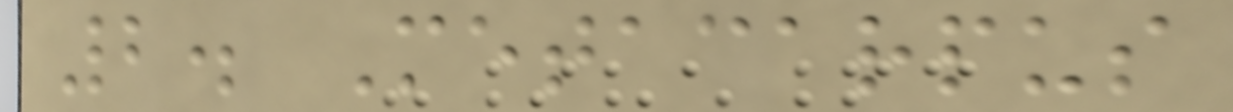2. Metacarpus
